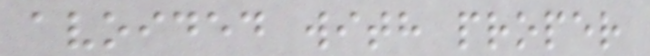avoided with proper
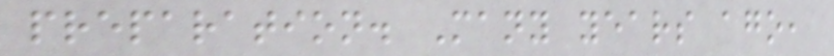preparation. Many years ago,
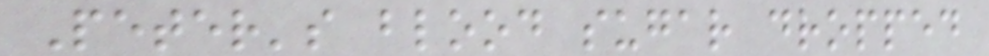Peter's blood sugar dropped
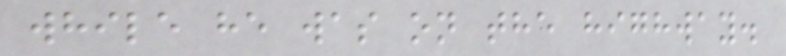while he was on the highway.
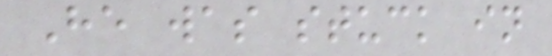He was stuck in
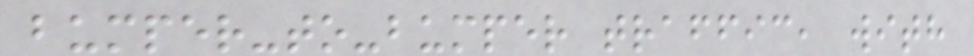bumper-to-bumper traffic, with
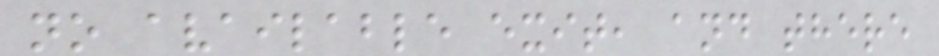no available exit, and there
